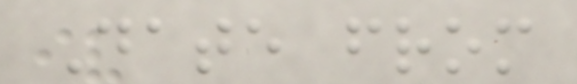Date from
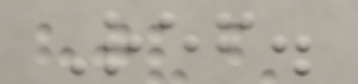Ref.
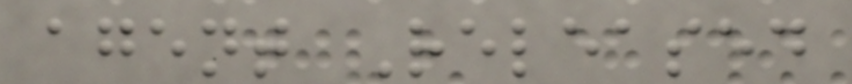agent Released
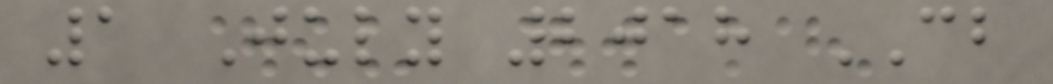1 July 2018 CB
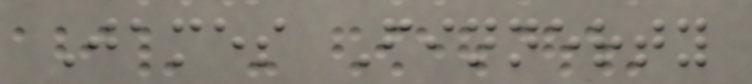James Finnerty
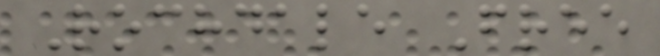Rochdale Free
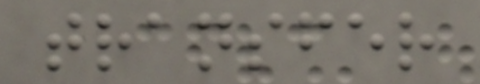transfer
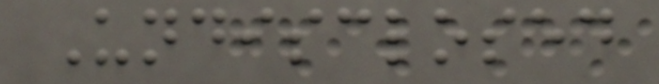Undisclosed
